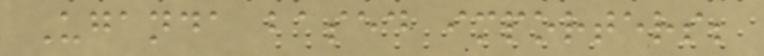Uganda based importers;
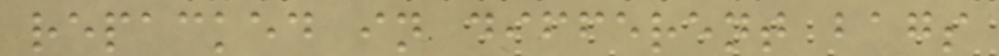repacked in different bags
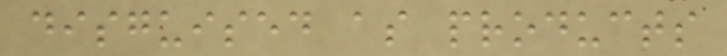disguised as products
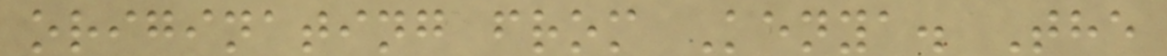originating from Kenya. The
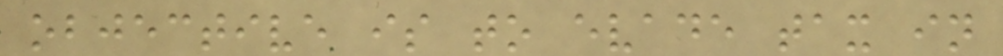objective is to evade tax in
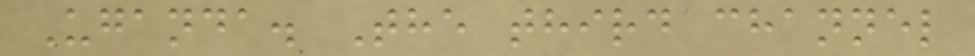Uganda. The third channel
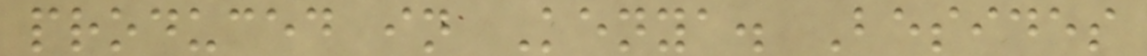produced in Kenya. Besides
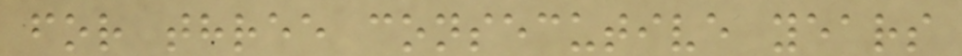for three consecutive years
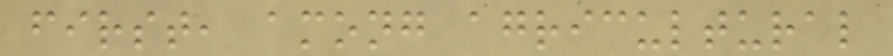first, among agricultural
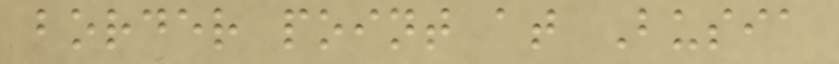border point at Busia
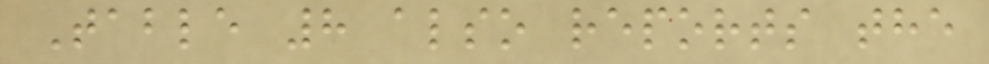Table 8 also reports the
